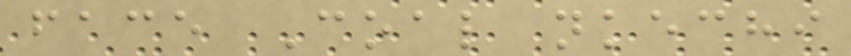face Coal nkechi
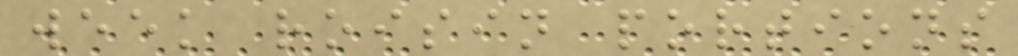week roisin portions
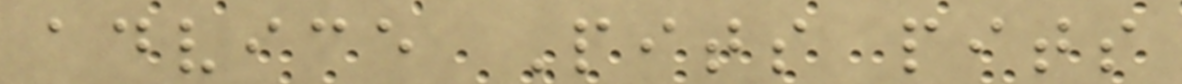advice Pits pits
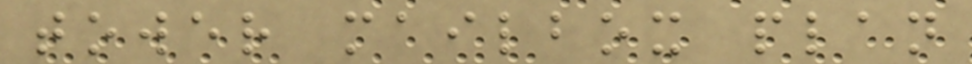tower mailbox plan
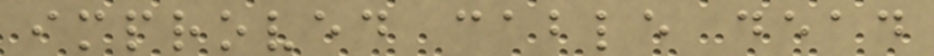improved cable dead
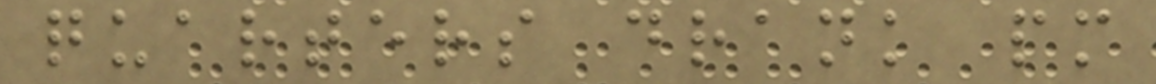quarters drank pm
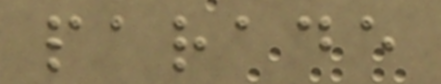parade
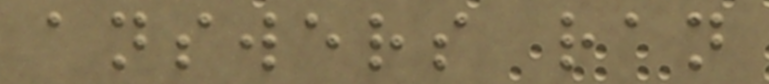answers ran
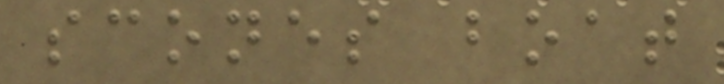scones boat
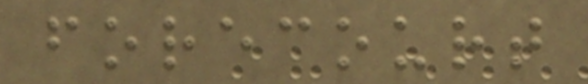forecourt
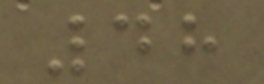48
